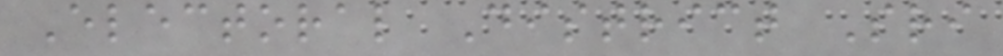Electoral District Sri
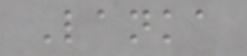Lanka
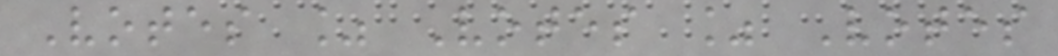Votes % Votes % Votes
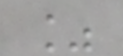%
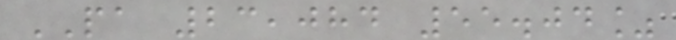PA 23,084 55.04%
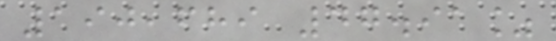190,689 47.91%
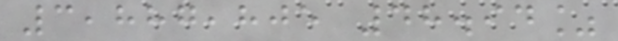3,887,805 48.94%
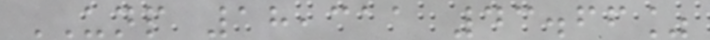UNP 18,311 43.66%
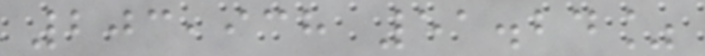203,938 51.24%
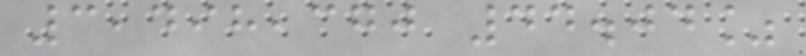3,498,370 44.04%
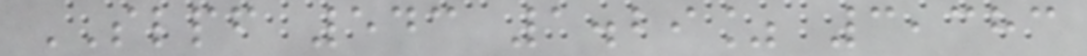SLPF 543 1.29% 3,383
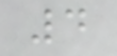4
